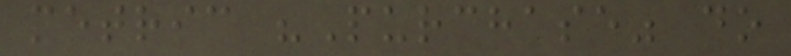metric "Purchase" do
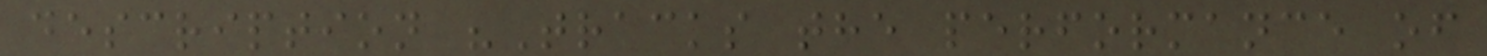description "Tracks the performance of
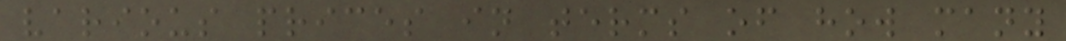various prices in terms of how many
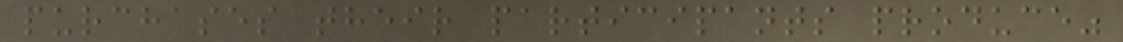purchases their participants produce"
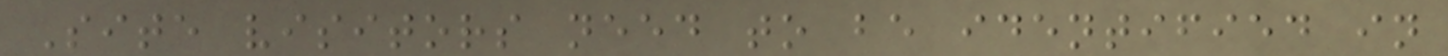Site visitors need to be identified in
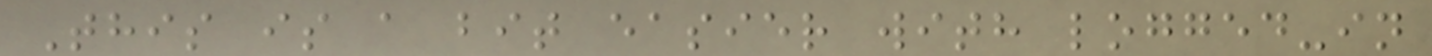This is a bit easier with logged-in
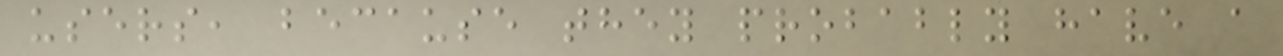users, because they probably have a
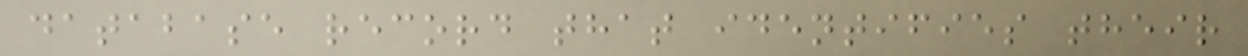database record that identifies their
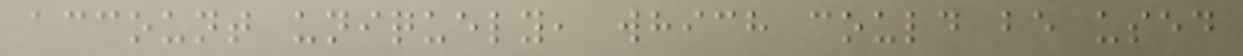account uniquely, which could be used
